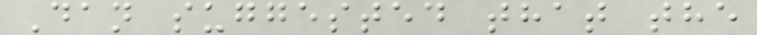Dan suggested that the
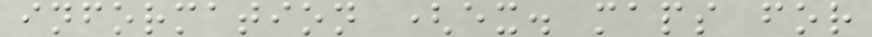information (ex. maps for
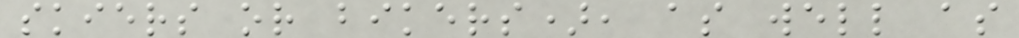skiers or bikers), as well as
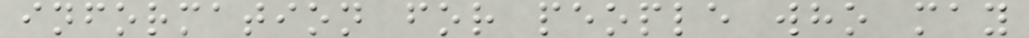information for people who may
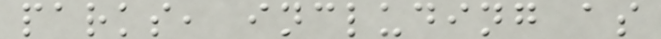parks, including as
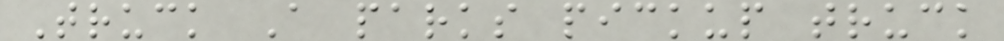Truck A parks pickup truck
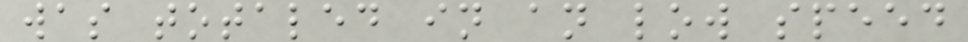was totaled in an low speed
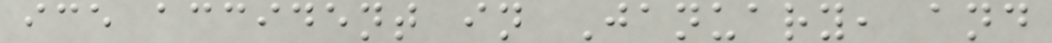ice accident in January, and
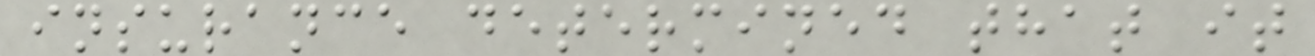insurance determined that it
